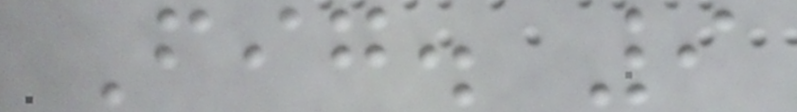Fig. 9
